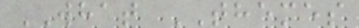WHAT THEMES
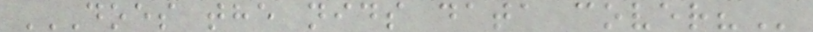DOES THE NIDS DATA COVER?
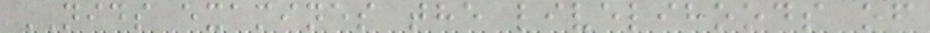NIDS examines the livelihoods of
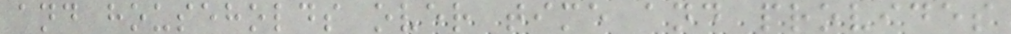and households over time and provides
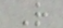R
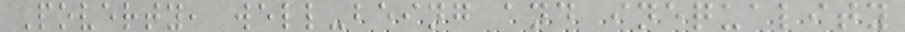Poverty, well-being and inequality
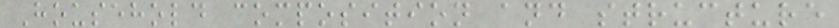Household composition and structure
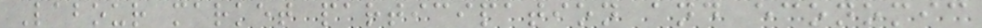Labour market participation and economic
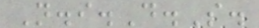N.i.D.S.
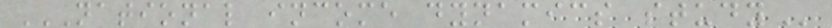NATIONAL INCOME DYNAMICS STUDY
